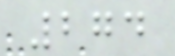274
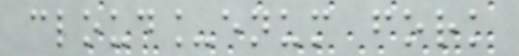cloud_enum fork
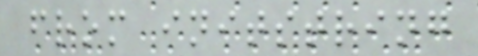from initstring
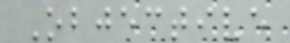Objective
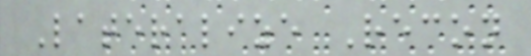Lateralize Recon
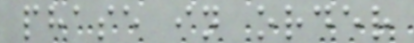phase in order
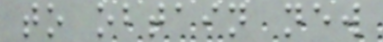to obtain new
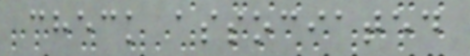check associated
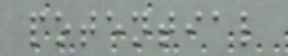potential
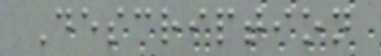Description
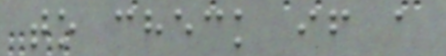to check if a
